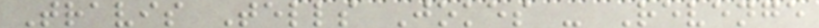Travis Tells Jokes - Revenge
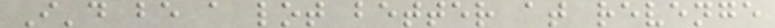I'd be a lot better at revenge
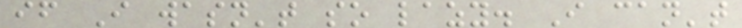if I wasn't so lazy. I can't
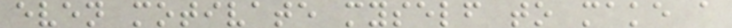even motivate myself to make a
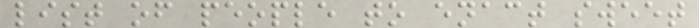list of people to enact sweet
